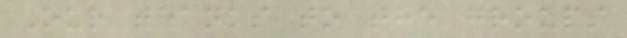Our thanks to the groups
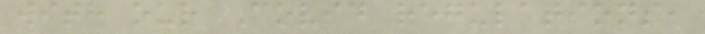with our Covid regulations,
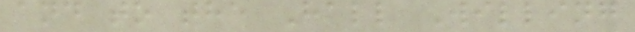and to the Hall Willing
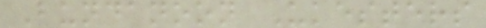Bundanoon Ukesters
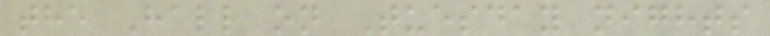the Hall on Tuesday nights
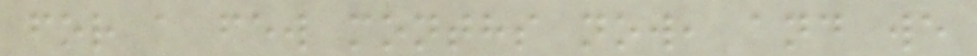for a few months now, and we
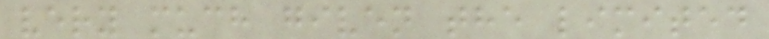very much given the limited
